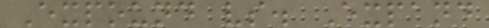Expound vs. Expand
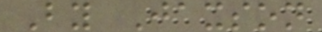By Jaxson
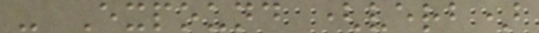- Expound (verb)
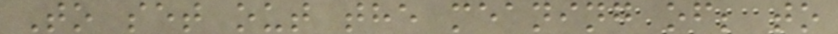To set out the meaning of; to
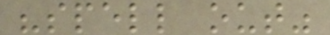"spell out"
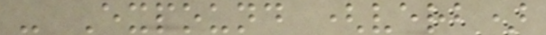- Expound (verb)
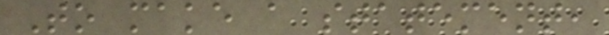To make a statement,
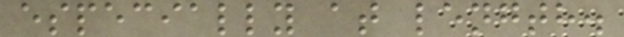especially at length.
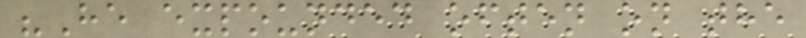"He expounded often on the
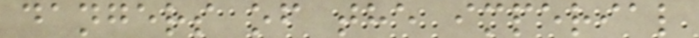dangers of the imperial
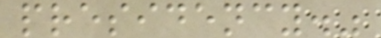presidency."
